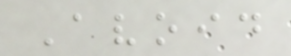Avoid
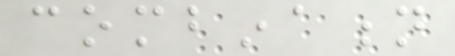combination
